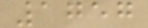1757
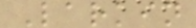Larkin
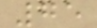75
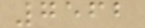7562
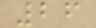26
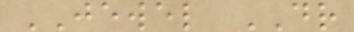JEWEL DR
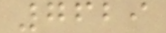7629
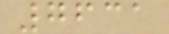7631
